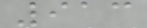913
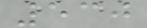530
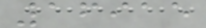16915
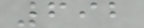692
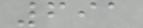691
